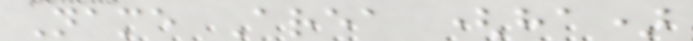Name Area (ha)
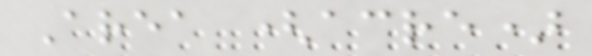Area (acre)
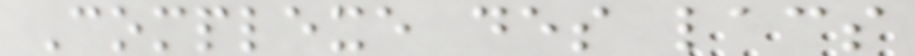Complexe des lacs
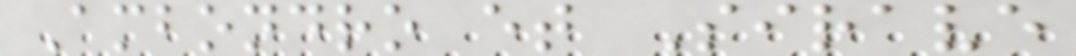Ambondro et Sirave
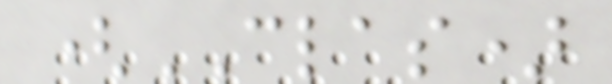(CLAS)
